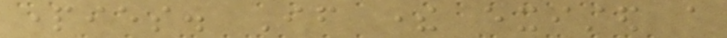parties. If there existed a
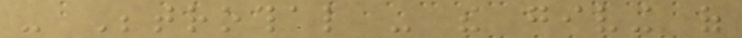- Betrothal - the giving of
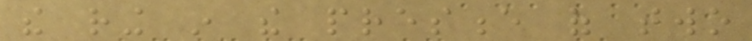the ring in the presence of two
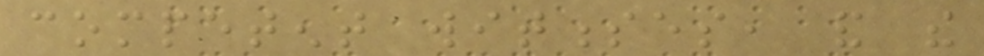competent witnesses, and the
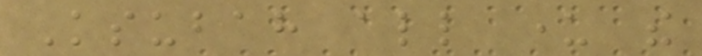Ksubah all under the
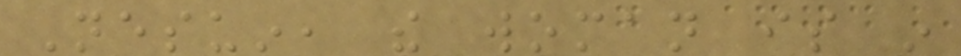Nesuin, the woman is in
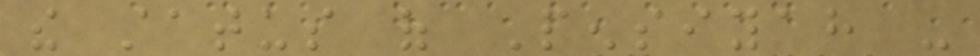the status of Pensiyah -
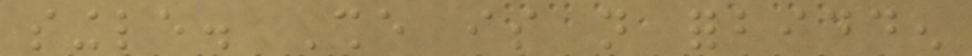single. She is not forbidden
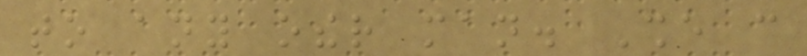to any other man. She can
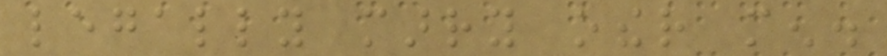legally marry other men.
